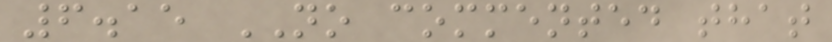6.15 NO commented that
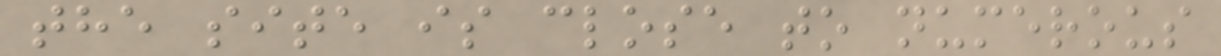the site is close to numerous
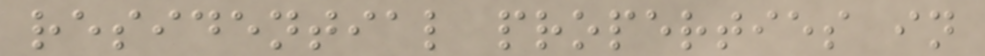residential properties in
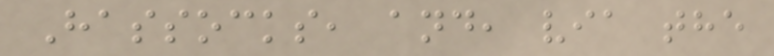Hassocks, and, via the
